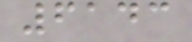6143
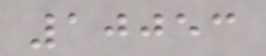10053
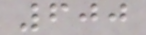600
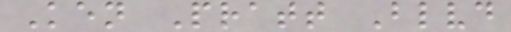Ken Pratt Blvd
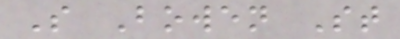S Bowen St
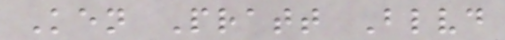Ken Pratt Blvd
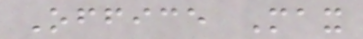Office Max
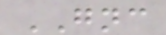GNC
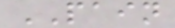PAIN
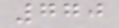770
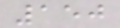150
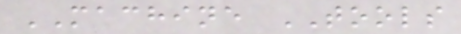MACHINE TOOLS
